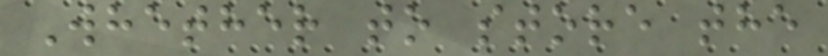Whether to store the
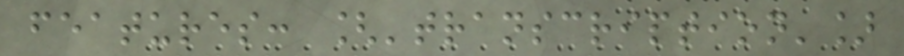features: ['transcription']
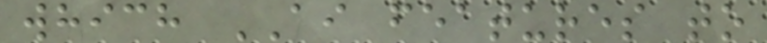which AI features to
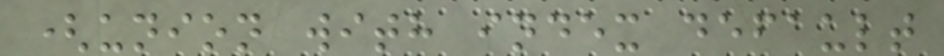(union with index default
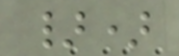})
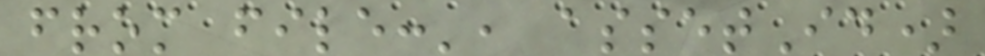from file:', assetId)
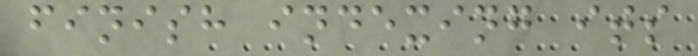finish indexing its
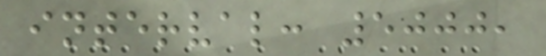interval: 5000,
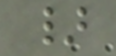}
